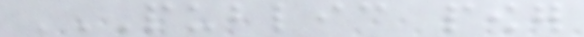PUBLIC POWER
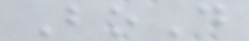BoD
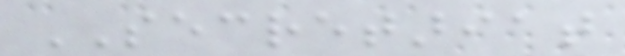SECRETARIAT
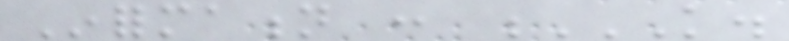Information : K.
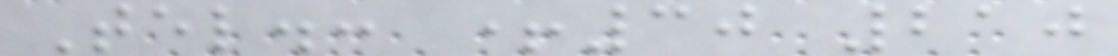Tel.: +30 210
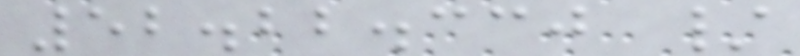52.22.330 /
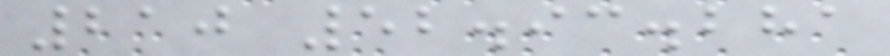210 52.93.281
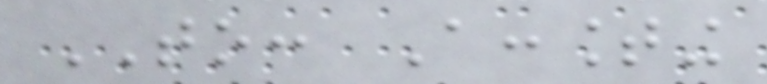TO: Accounting
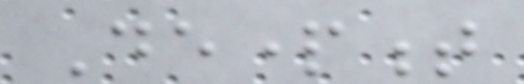Department
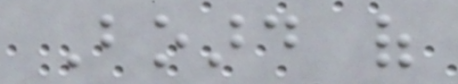Board of
